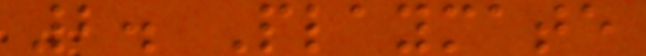2. Playmate
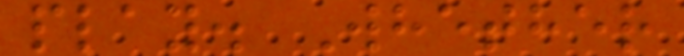play. Whether
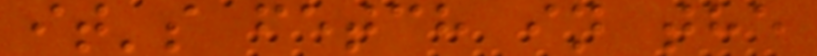it's fetch in the
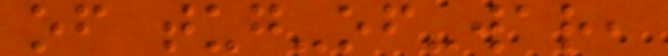of tug-of-war,
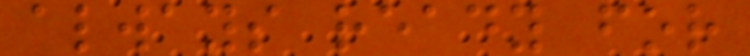always ready for
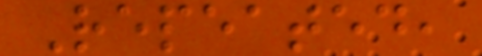Repeated,
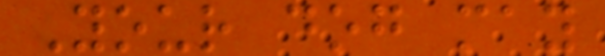Your dog may
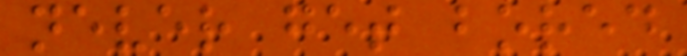never get bored
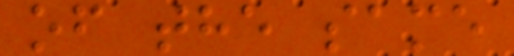of the same
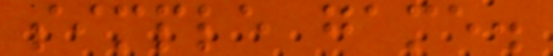simple game.
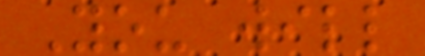You will
